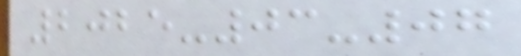2025-03-07
